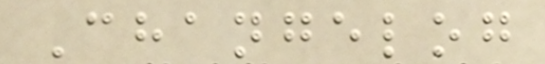Changelog
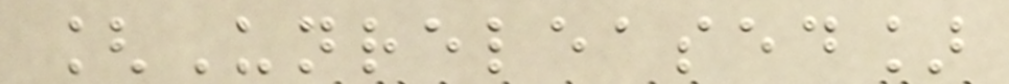[Unreleased]
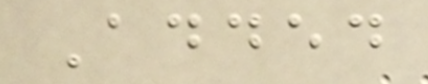Added
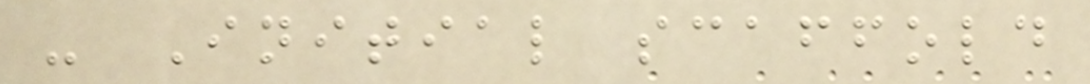- Initial scaffold
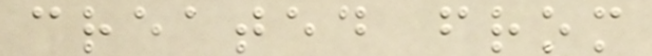created from
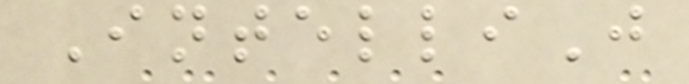IntelliJ
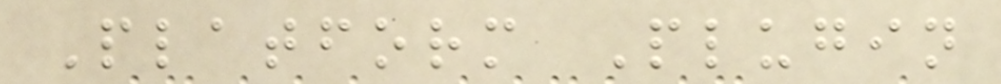Platform Plugin
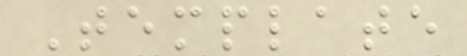Template
